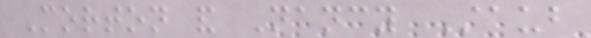Morton and Nancy Staub
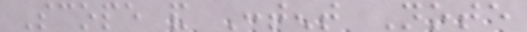Scope and Content Note
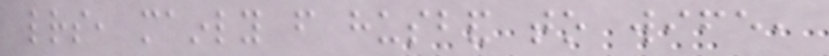letters, mainly from husband to wife,
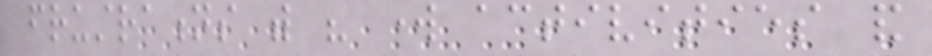frustrations with his work activities and
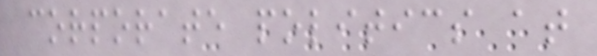corporate politics at
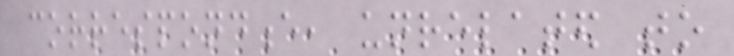correspondence, unrelated to
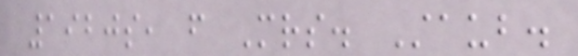1920s, from Mrs. Staub.
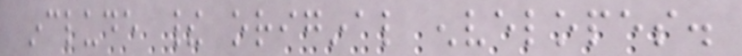include their original envelopes.
